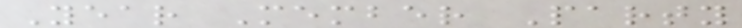Year Member Party
